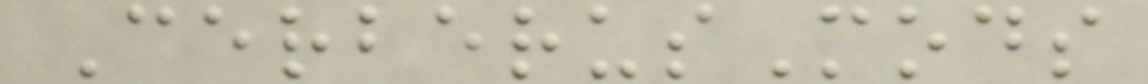CerberusMods
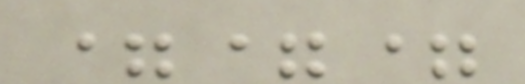===
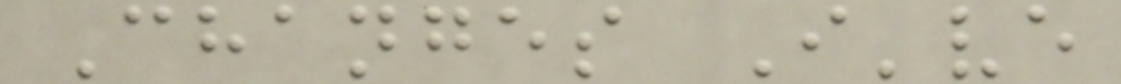Changes I've
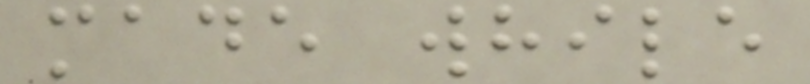made while
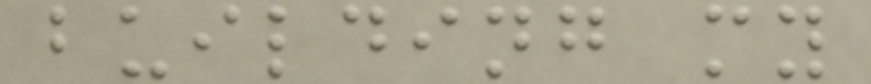building my
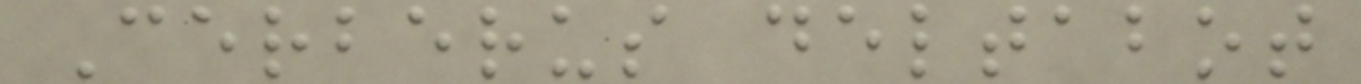Cerberus deltabot
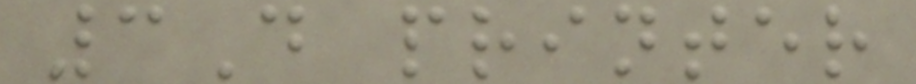3D printer
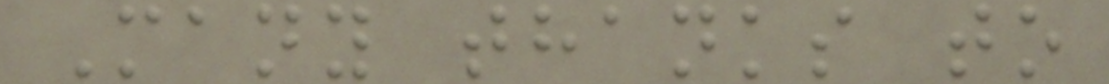Many thanks to
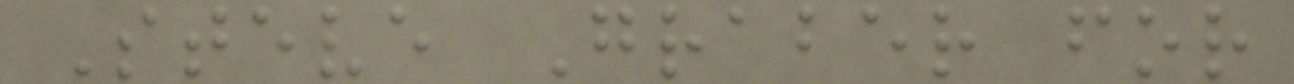Steve Graber for
